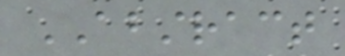ABSTRACT
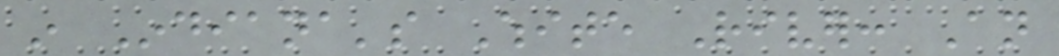in Indiana's White River: An
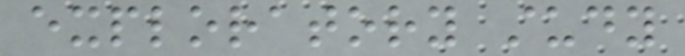exploratory study
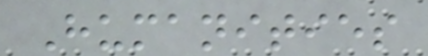Humanities
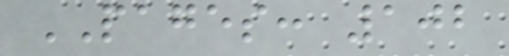PAGES: 102
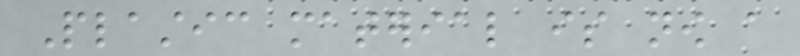Plastic material is now a
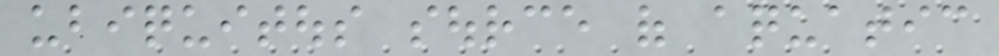ubiquitous source of aquatic
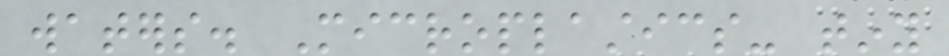waters. Microplastics- tiny
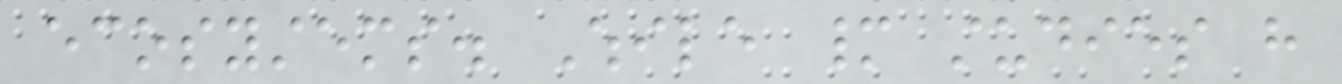ecosystems. While many studies have
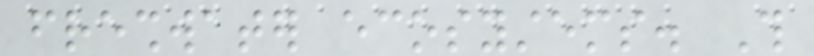freshwater ecosystems. This
